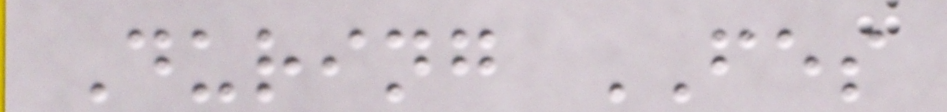During FES
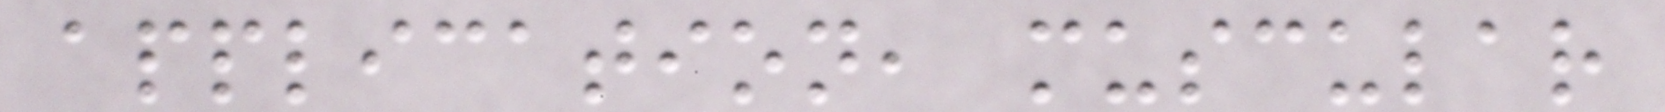application, muscular
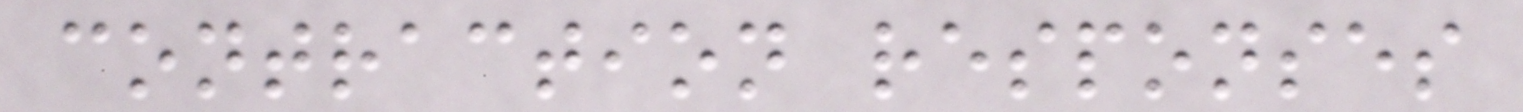contraction responses
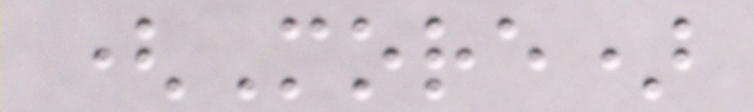(More)
